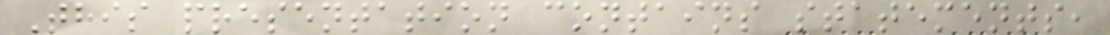This presentation contains statements,
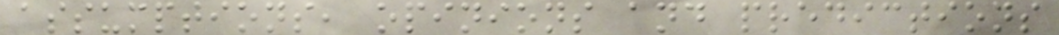assumptions, opinions and predictions
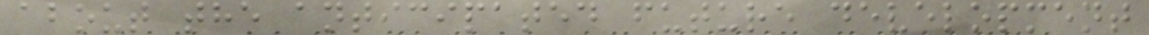about the anticipated future development
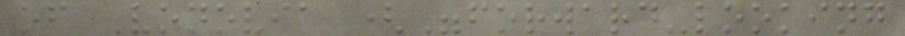of Vonovia ("forward-looking
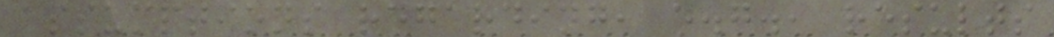assumptions regarding, e.g., results
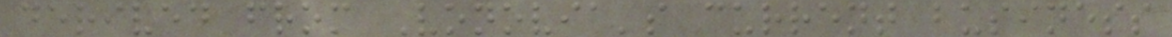derived from Vonovia's current business
